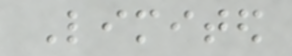Limited
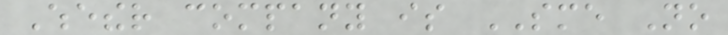Whether company is SME No
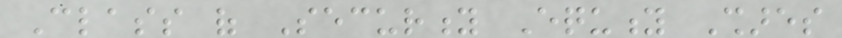Class of Security Equity Shares
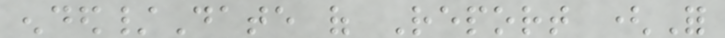ended/Date of Report (For
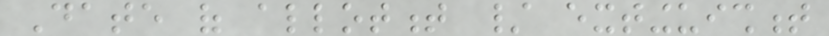Date of allotment / extinguishment
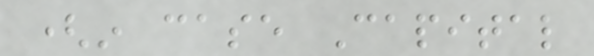(in case Capital
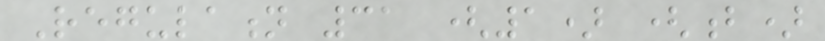Regulation 31 (1) (b)
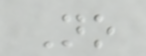No
